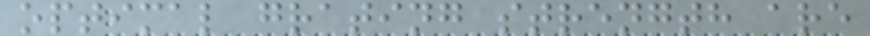optimal grating strength are
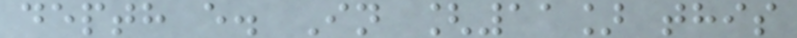depth e. In [11] this
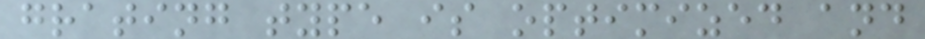grating type is optimized and
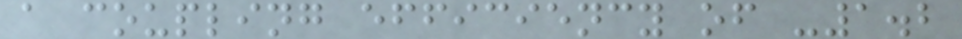a coupling efficiency of -1.2
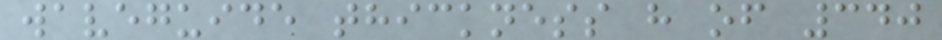waveguide thickness h of 340
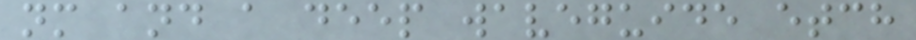nm and a deep waveguide etch
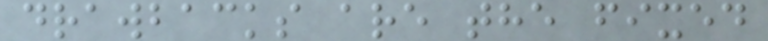drawbacks are the fixed
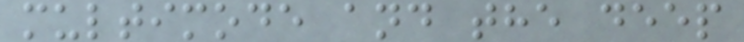multimode and the deep
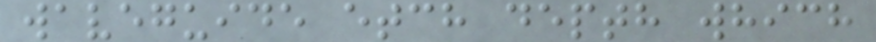waveguide etch depth which
